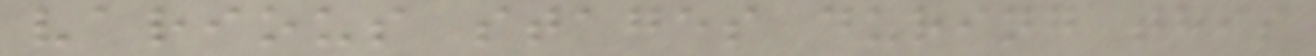various stages during this
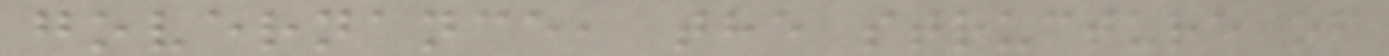governance, the structure of
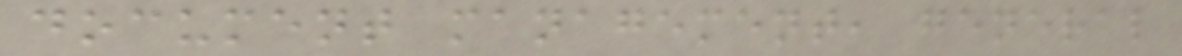document management, general
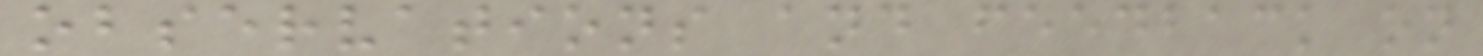observations and feedback on
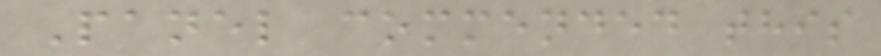Panel commended this
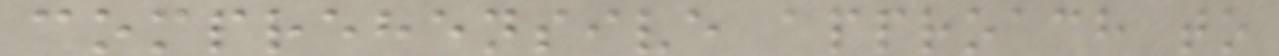comprehensive approach to
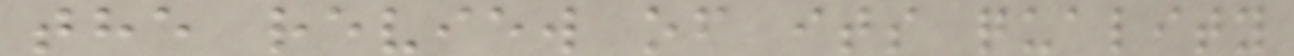the review of its quality
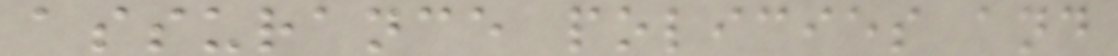assurance policies and
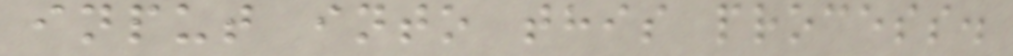input into this process.
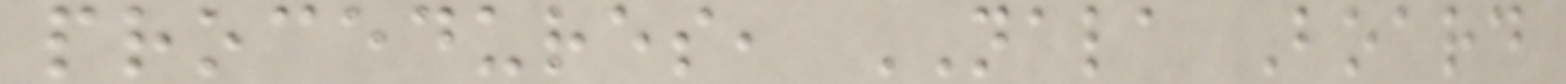procedures, NALA Board
